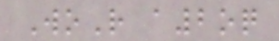WoR a2oq
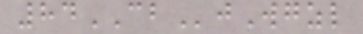84CBjWgzl
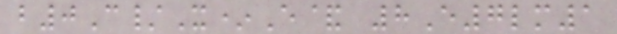b0C/X*E& 8E7lm1
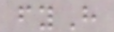fyH
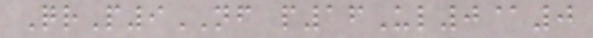QrP9NF p16Ul0@0
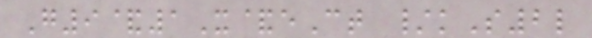G9&1X&eCt /kS2l
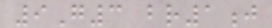9G3 br1j
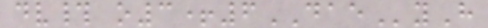dv# o3+6DAEyH
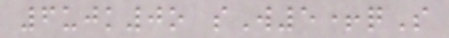6ujk0o sW5+qS
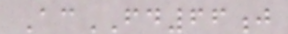AcFD66j
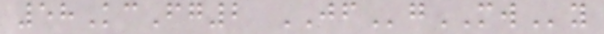58KcFg2 JFgMWy
